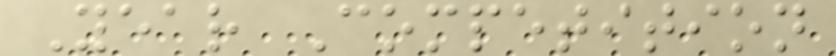Year Competition
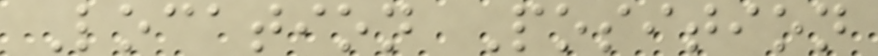Location Position
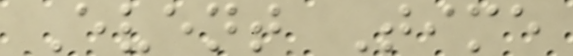Event Time
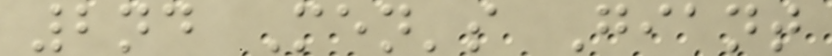2nd Men's Giant
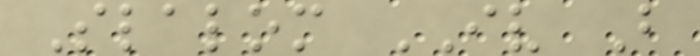Slalom IV B
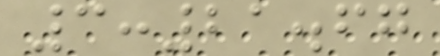3:21.67
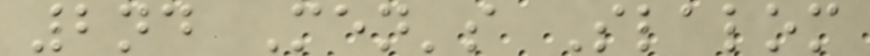2nd Men's Slalom
